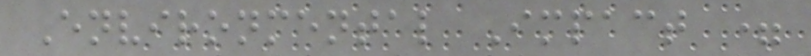Environmental Impact =
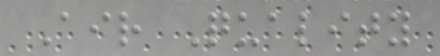Air Quality
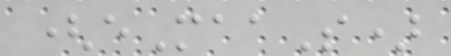(eMaaS)
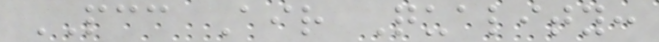PCC Air Quality:
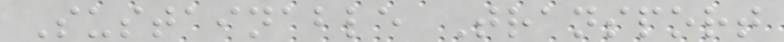Sustainable Transport
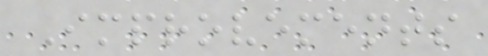Improvements
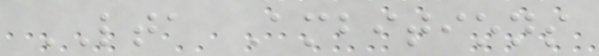LTA Ambitions
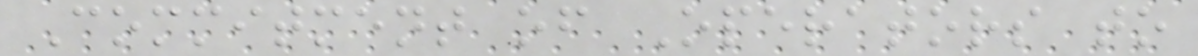Commitment of Operators to
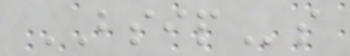BSIPs
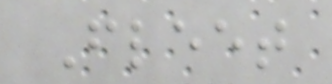Fleet
